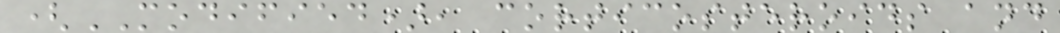(MODIFIED), corticosteroids and
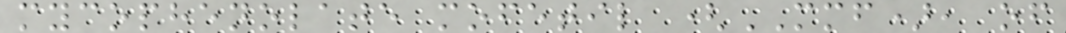mycophenolate mofetil (MMF), of
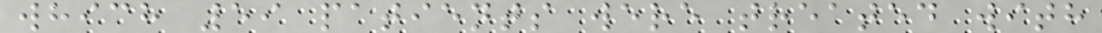which 59 patients were treated with
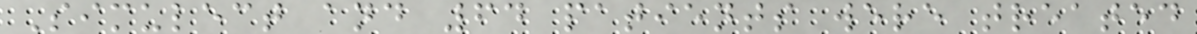Simulect and 64 patients were treated
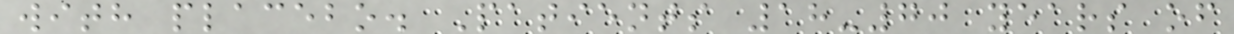with placebo. Patients 18-70 years of
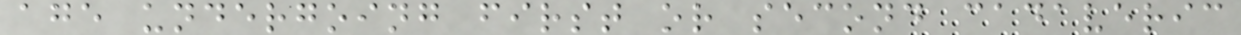age undergoing first or second cadaveric
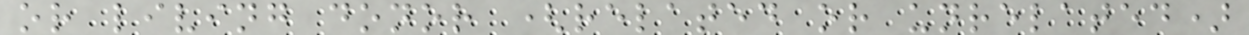or living donor (related or unrelated)
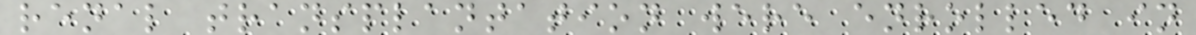renal transplantation were enrolled in
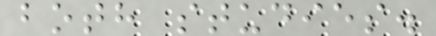both studies.
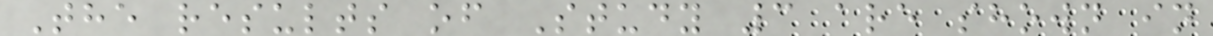The results of Study 3 are shown in
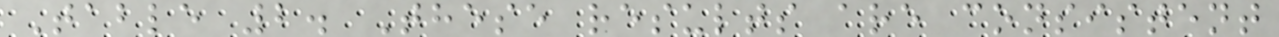Table 2. These results are consistent
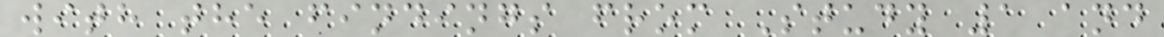with the findings from Study 1 and
